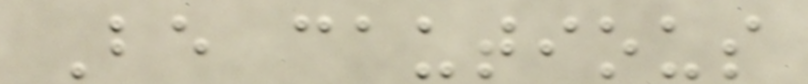Be cautious
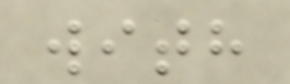with
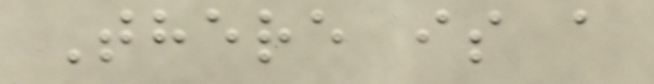There is a
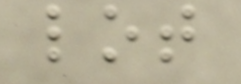lot
